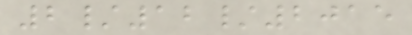2/12/2015
